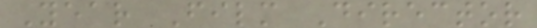Year Film Director
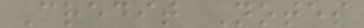Credit Notes
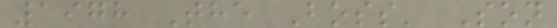1978 The Boss' Son
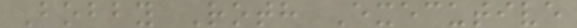Bobby Roth Executive
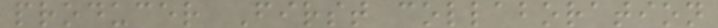producer First collaboration
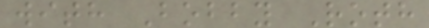with Bobby Roth
